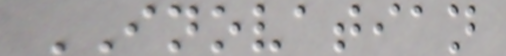INOVATIAN
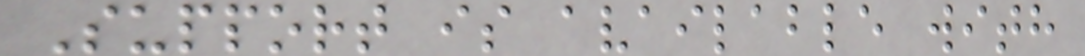Support is available with
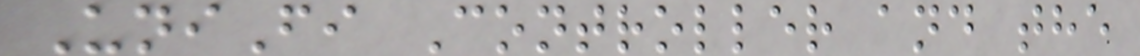UniFi Controller and the
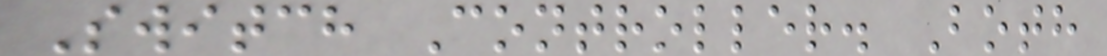Switch Controller. Both
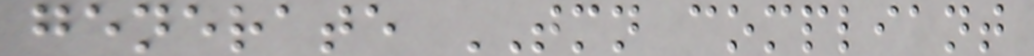generate TMN compliant
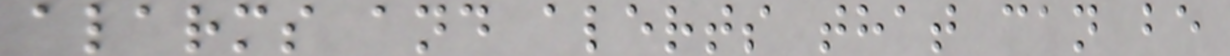alarms and alerts that can be
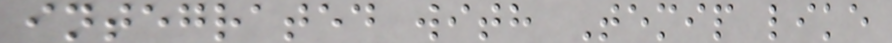integrated with Temip like
